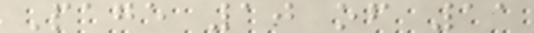Page 10 of 11
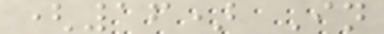(16) In
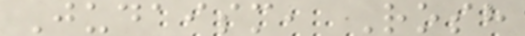Judaism, Rosh
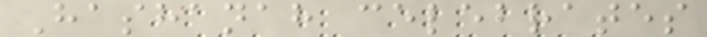Hashanah celebrates
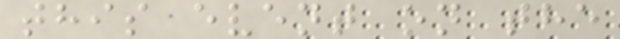this event on the
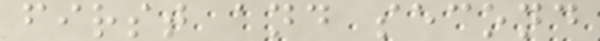first and second
